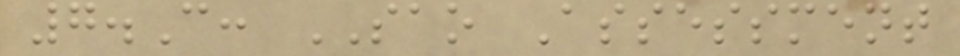7.C: SAO Assessment
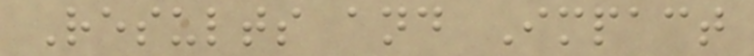Results and Impact
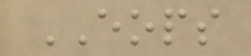EOPS
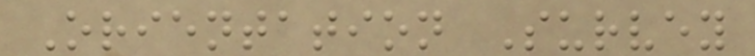Orientation Survey
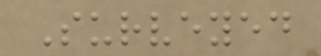Surveyed
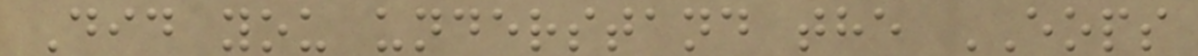Did you understand the EOPS
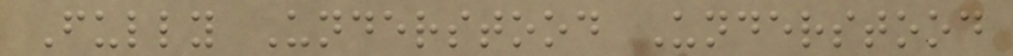Fully Understood Understood
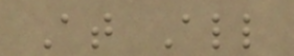At All
